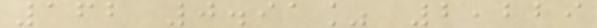162 0.91% 2,229
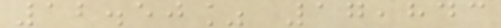12.50% 17,843
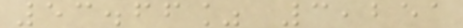53.66% 3,251
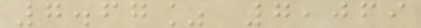7.67% 7,069
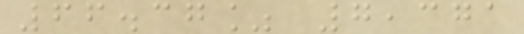66.37% 7,371
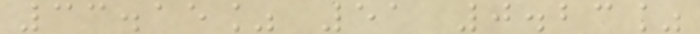33.15% 51 0.23%
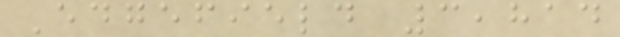Edgefield 3,814
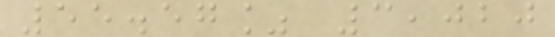55.57% 3,020
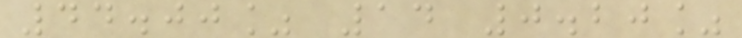44.00% 14 0.20%
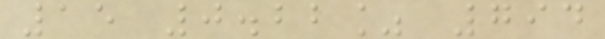15 0.22% 794
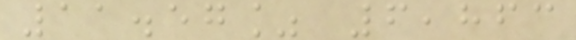11.57% 6,863
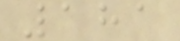181
